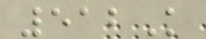512K
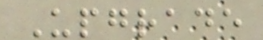Upgrade
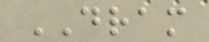DRAM
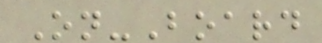On-Board
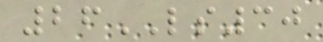26LS30
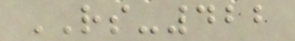RS-422
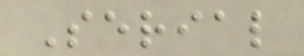Serial
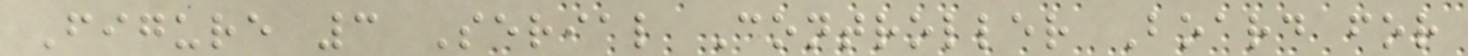Figure 3 Serial Controller Board for
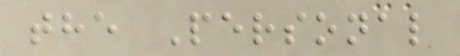the Personal
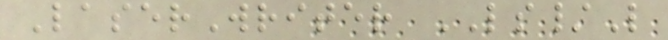LaserWriter LS/L
